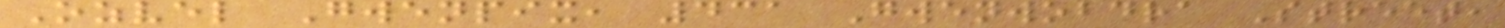Ozvel Gwenpix, 431 Gwenwobdra Street,
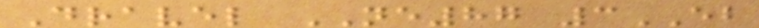Dravel NE87 3EB
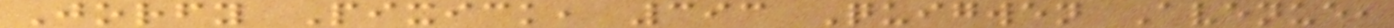Jorfy Pixick, 393 Quigwen Avenue,
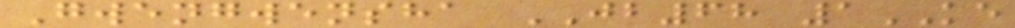Gwengwensha JB68 1KE
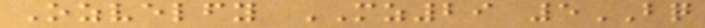Ozvelfy MZ29 5BQ
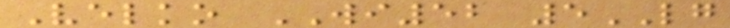Velko WI52 5LG
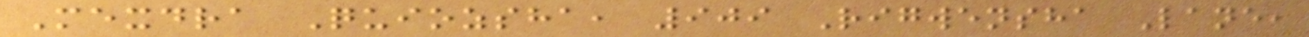Mexdra Quiozsha, 909 Rigwensha Lane,
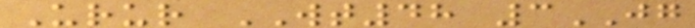Urur WT48 3JG
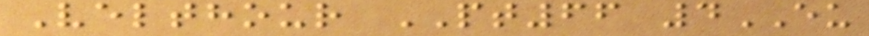Velthour PT66 4EU
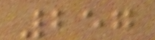257
